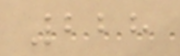228
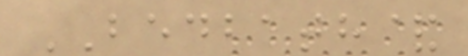BEDBATH&
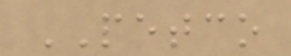PETCO
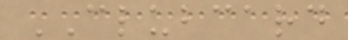CLUBCARD
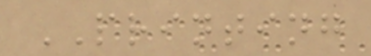PRINTING
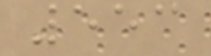553
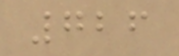726
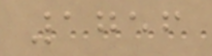1756
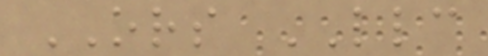ORS LLC
